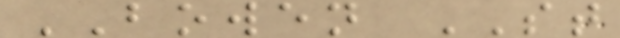BOWEN ST
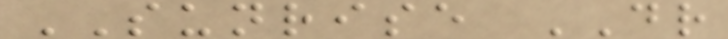SUNRISE DR
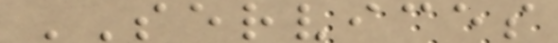SERVICES
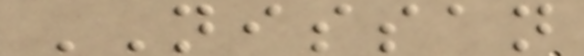NISSAN
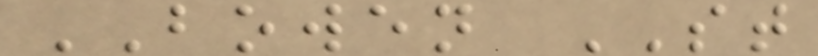BOWEN ST
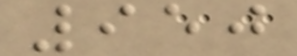950
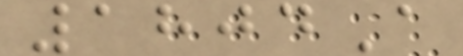1804A
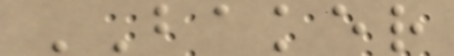BAKER
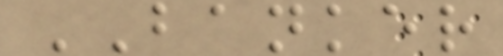BANKER
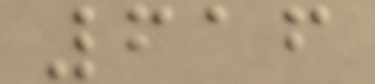616
